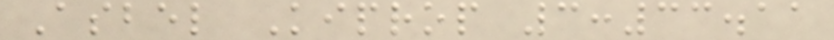Asbel Kiprop 3:33.11
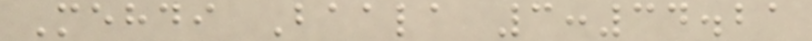Mehdi Baala 3:34.21
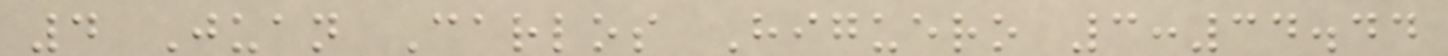4 Juan Carlos Higuero 3:34.44
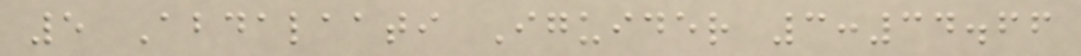5 Abdalaati Iguider 3:34.66
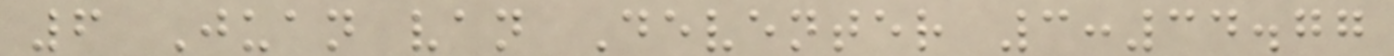6 Juan van Deventer 3:34.77
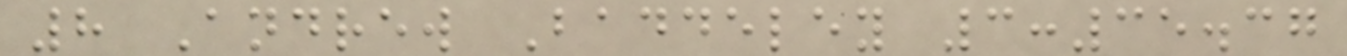8 Andrew Baddeley 3:35.37
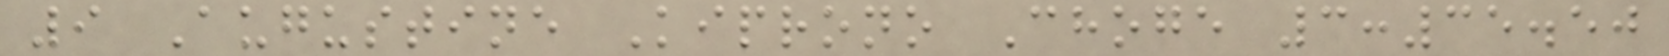9 Augustine Kiprono Choge 3:35.50
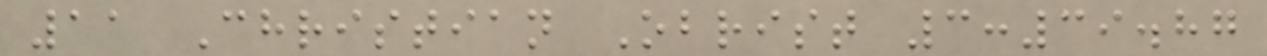11 Christian Obrist 3:39.87
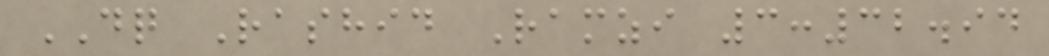DQ Rashid Ramzi 3:32.94
